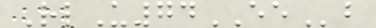RlU74EEb
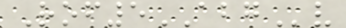Rof5ABGv
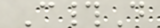C#D
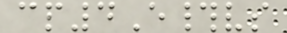cp4E#vs
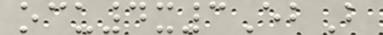ocu4x3EbB
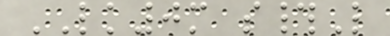LK0m s#L
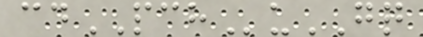cdPCHuGQ
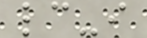lc-i
